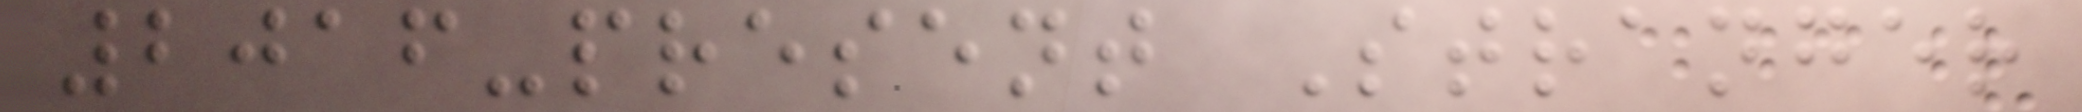2016-present Stranger
